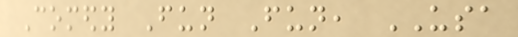Comedy Fun Fun, USA
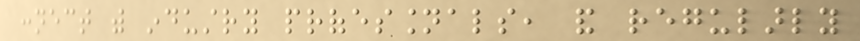connect with industry professionals, and regularly
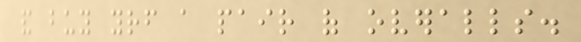and buy yourself a pair of overalls.
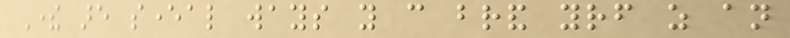There are several ways you can brand yourself as an
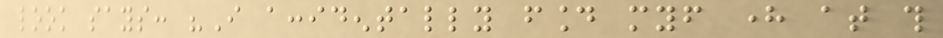look says: "I accidentally found myself here at this
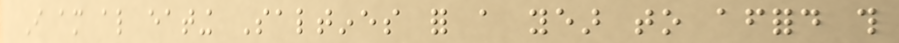I am also eating Saltines for a year to afford this
